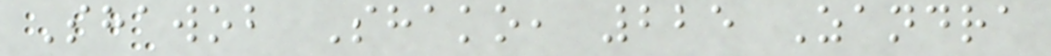Shawob Shako, 225 Zandra
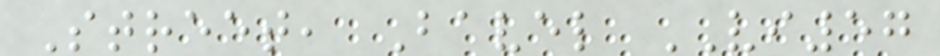Street, Bavel VI57
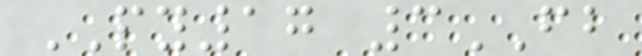PY17 3FB
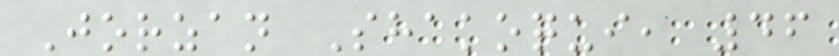Jorzan Shakoqui, 46
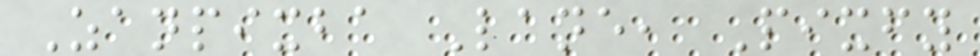Zanpixba Lane, Pixfy
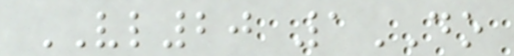VL20 1DO
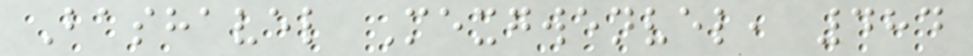Bashavel Mexgwenvel, 484
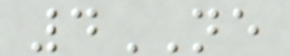4NE
